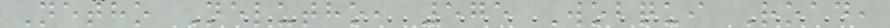Netho Nelutho, 575 Wobqui Road,
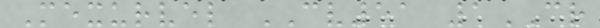Mexurvel CV51 1CR
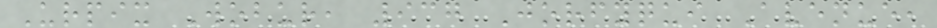Urpix Wobur, 937 Jorfyqui Avenue,
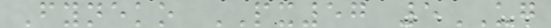Fyneko PX57 5UG
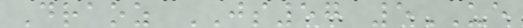Draoz JS57 5UE
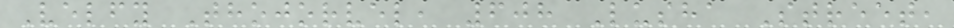Velfy Thojorvel, 608 Lusha Street,
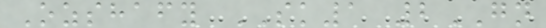Ozshafy SK1 2GN
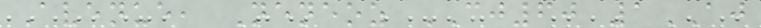Avenue, Neneoz CJ60 1AJ
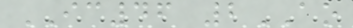IC46 2AO
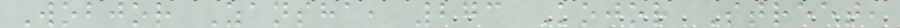Wobjor Zansha, 273 Kojor Street,
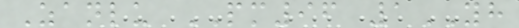Zanlu PM96 1YH
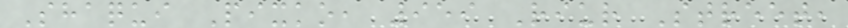Shaqui Pixko, 959 Riur Street,
